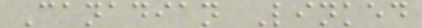Canadian Linked
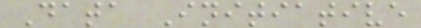Data Initiative
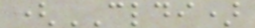(CLDI)
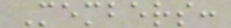Members:
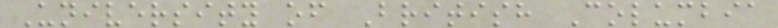University of British Columbia
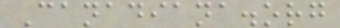Canadiana.org
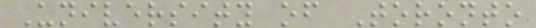University of Toronto
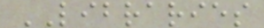LIBRARIES
